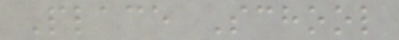Place School
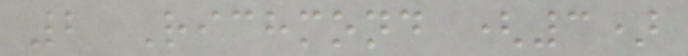2 Richmond (3)
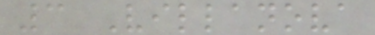3 Villanova
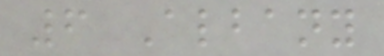6 Albany
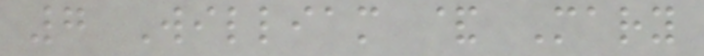7 William & Mary
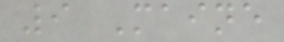9 Maine
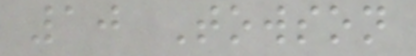10 Towson
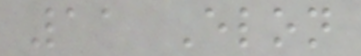11 Elon
